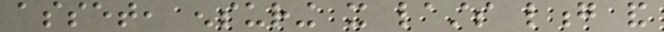asset, ensuring it lasts long and
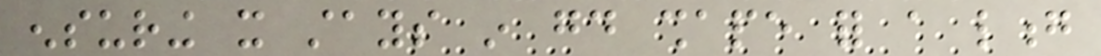ensuring it stays in good shape for a long
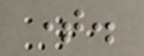time.
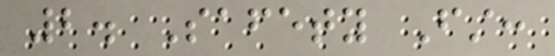2. Safety First:
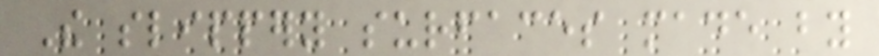The slippery surfaces made by
